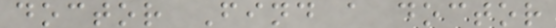doctor Find a doctor
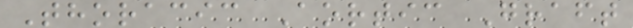Thoracic Aortic Graft
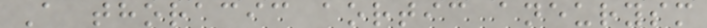A thoracic aortic aneurysm
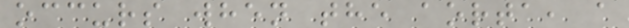occurs when the aorta, a
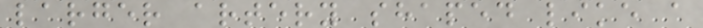larger artery shaped like a
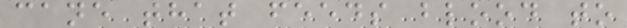cane that feeds blood to
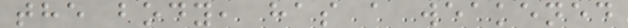the body, has a weakened
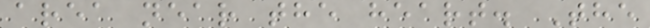area near the heart. The
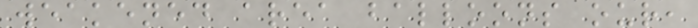weakened area balloons our,
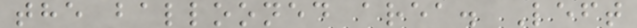the ballooned area. Left
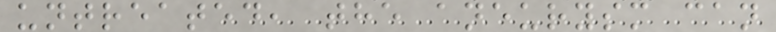untreated, the aneurysm can
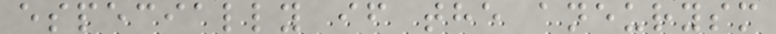especially if the aneurysm
